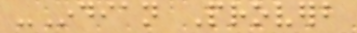-Indian Proverb
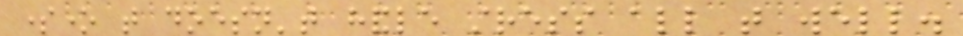someone that doesn't handle stress all that well.
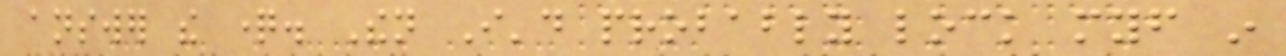answer the question. Then I'd probably lock myself in
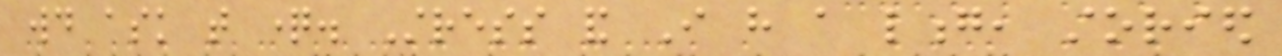would ask that question. Stress and I have a long, storied
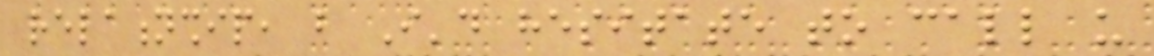relationship, but I'd hesitate to call us
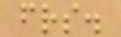friends.
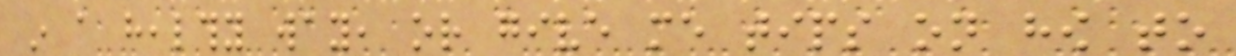in a healthy way, or give me tips on how to
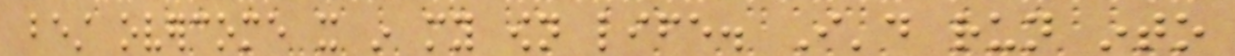best overcome it in my own life. I'd run into
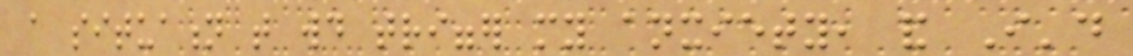a situation that would trigger my anxiety, and I'd
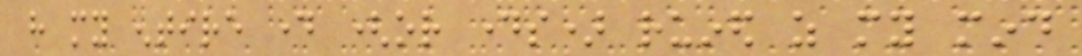have my entire day (or days) ruined as my mind
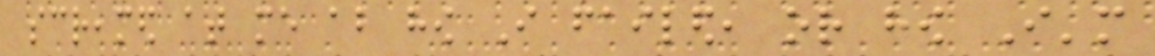screamed at me about how I failed, or how I'm
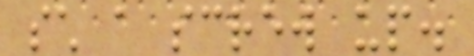such a screw up.
